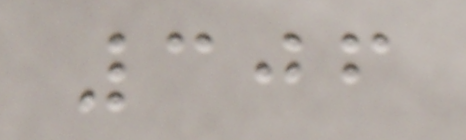306
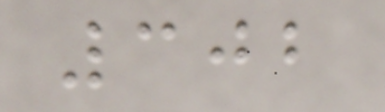302
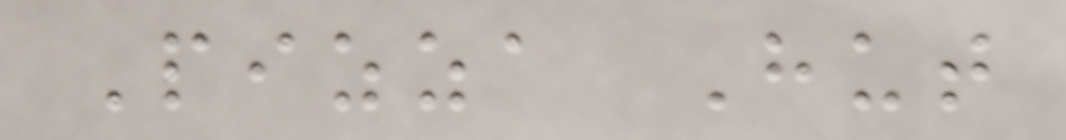Pizza Hut
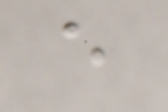e
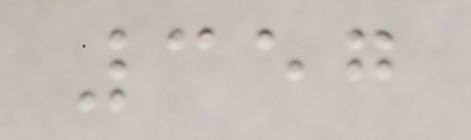357
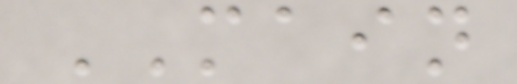MAIN
